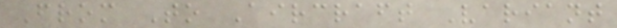From To Aircraft Variant
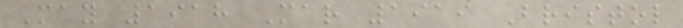May 1918 Mar 1919 Bristol
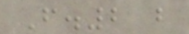F.2 b
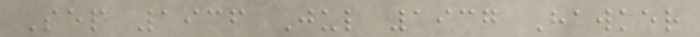Sep 1936 Jul 1937 Hawker
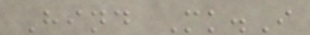Hind Mk.I
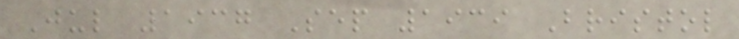Jul 1937 Sep 1939 Bristol
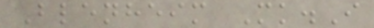Blenheim Mk.I
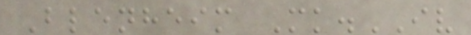Blenheim Mk.IV
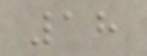18
